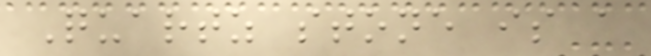Quartz stone is a
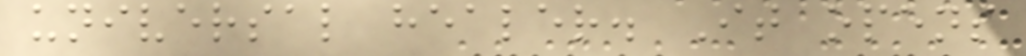universal healer. It opens
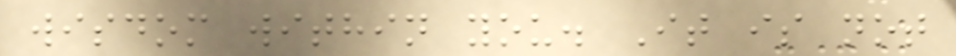wisdom within you. It is not
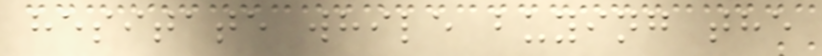hesitate while buying the
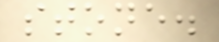stone.
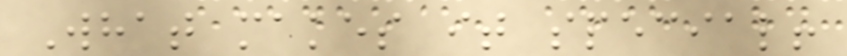What makes it special!
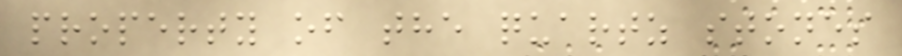property of the quartz stones
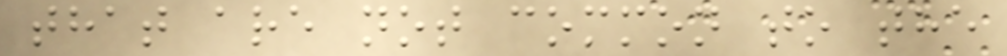that are not common to the
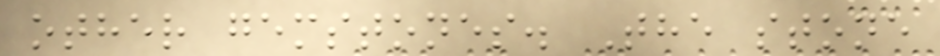other gemstones. The stone
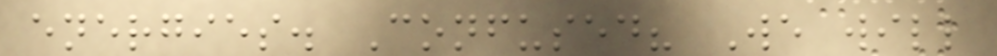energies. Confused? We will
